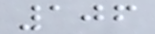106
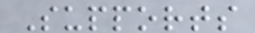Supports
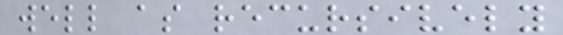well as recursively
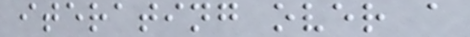iterating over a
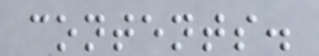contents.
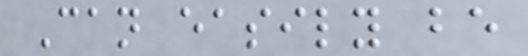Can easily be
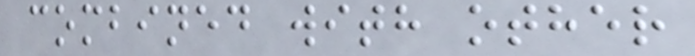combined with other
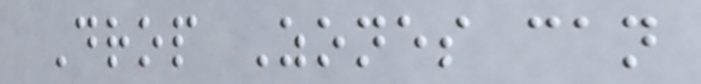Drop Zones can
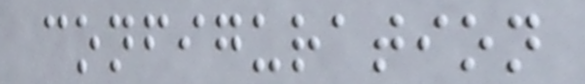configuration
